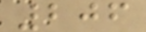206
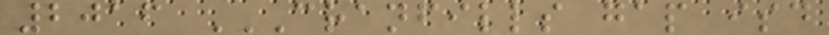2016 CRANFILLS GAP ISD
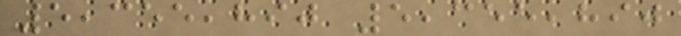5,355,890 5,355,890
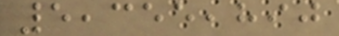5,355,890
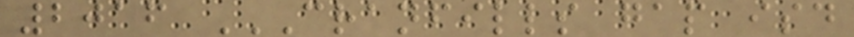2016 CRANFILLS GAP ISD
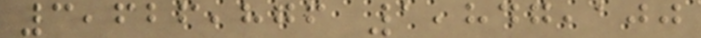3,626,876 1,847,100
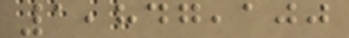1,847,100
